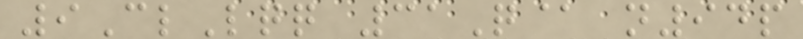9ClLqq 31Q@ n94p
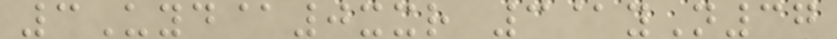3Uyd@0xxr 3@yN37
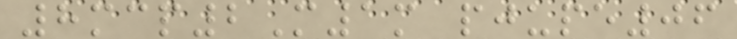8mcp2M1m pjupe06
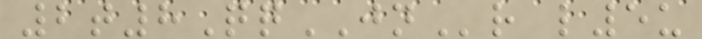2t8QqJNr l5u
